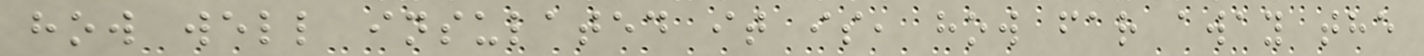how well insulated it is, how far away the
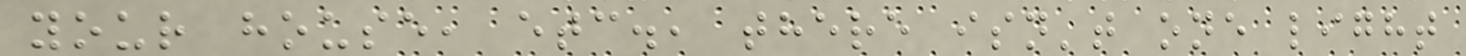your house, etc., there isn't one light
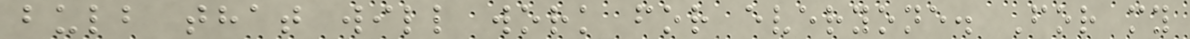bulb that will work for everyone. For my
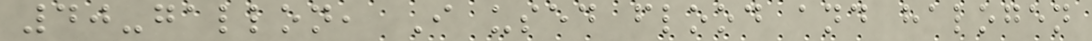40-gallon, I used flood and halogen
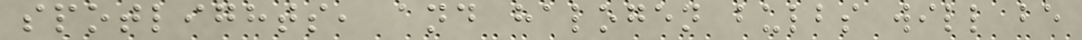spotlights, and halogen bulbs will be
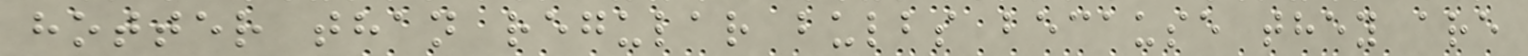hotter than regular bulbs because they are
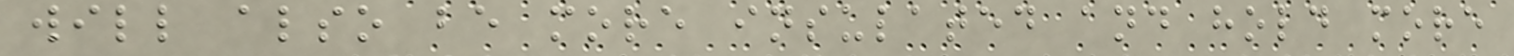will also be more insulated and hold more
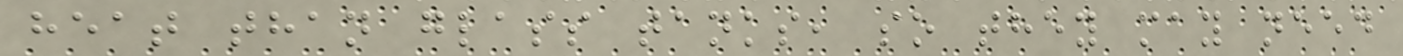heat than glass tanks, so they may need
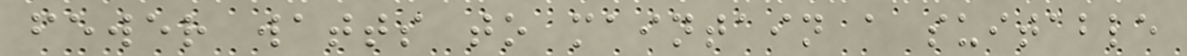fewer watts to maintain a suitable
